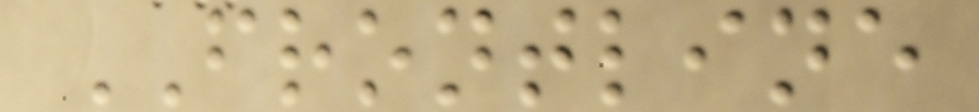FRONTLINE
